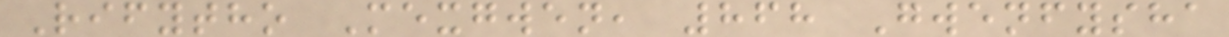Rifytho Mexgwen, 868 Gwenfysha
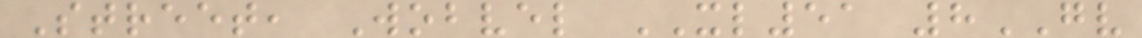Street, Wobvel XL51 8GV
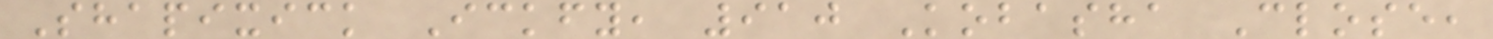Shapixick Ickfy, 910 Kobasha Close,
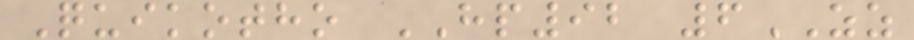Quikotho HP92 6ZZ
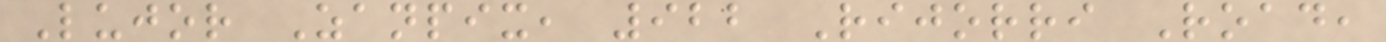Lujor Zanpix, 922 Rijorri Road,
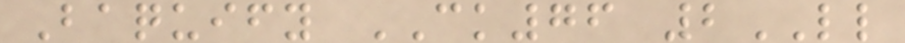Baquify CK76 2LL
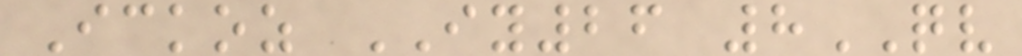Ickoz IY26 8QV
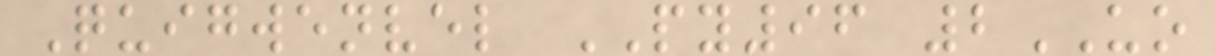Quigwenvel PY96 2UO
